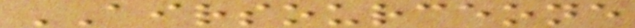AIRSOURCEONE
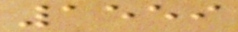1559
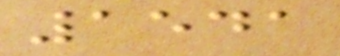1541
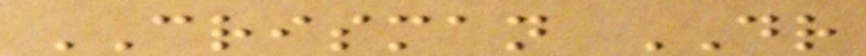CRISMAN DR
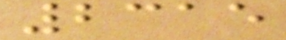2315
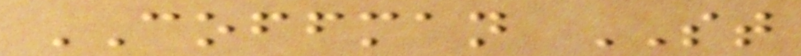COFFMAN ST
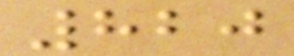820
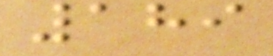189
